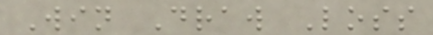Win Draw Loss
